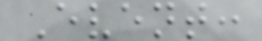Event:
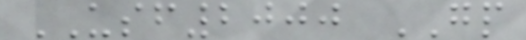USF2000 GP
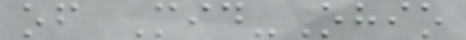of Mid-Ohio
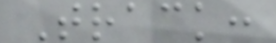Track:
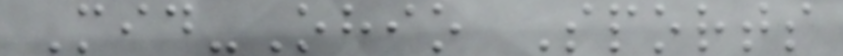Mid-Ohio Sports
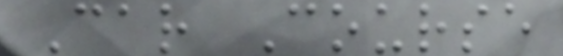Car Course
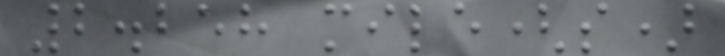2.258 mile(s)
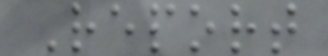Report
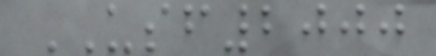USF2000
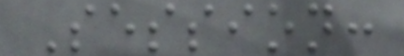Session:
